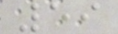59
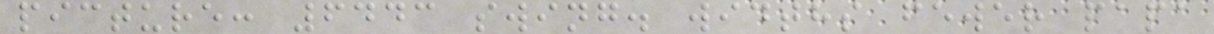picture: 6443 swing. widths fewer papa
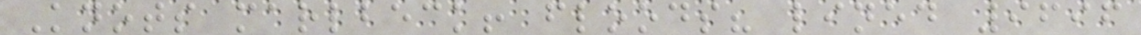Knots marlbeck! floods? lined 9696
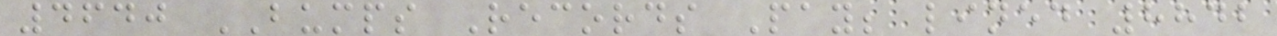4640 BUMPS Records Pay; lined 8842
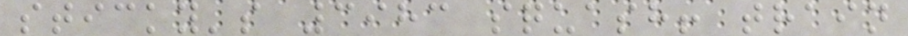sticky's 3983 squash! train
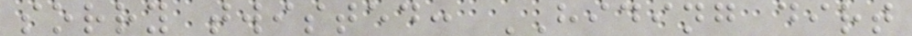sorry twisted: HIDING dirt
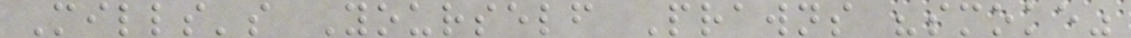Mills's Yourself Prawns "smoke"
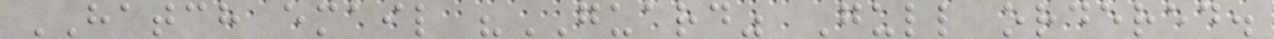HATCH email "GUARD" Gull ordered.
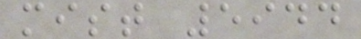mist 5944
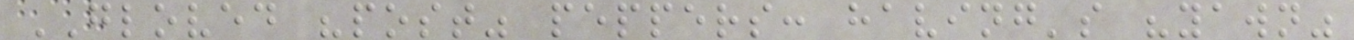GLOVED "post" peppers: having's "yawn"
